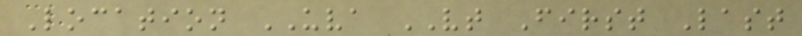Location UVA VT First Last
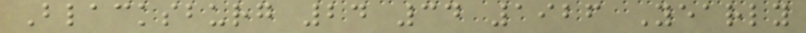Blacksburg 24 34 1926 Yearly
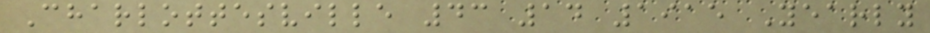Charlottesville 43 14 1915 Yearly
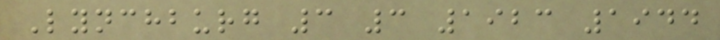Lynchburg 3 3 1923 1944
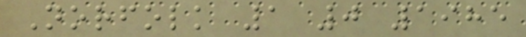Norfolk 1 0 1985
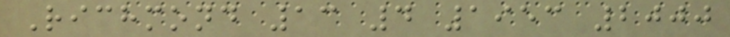Richmond 13 4 1953 2000
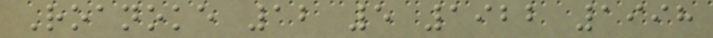Roanoke 12 5 1922 1998
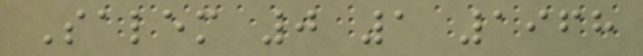Salem 0 1 1968
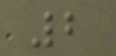2
